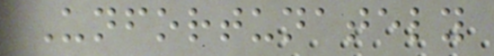Unfortunately
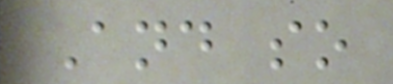And so
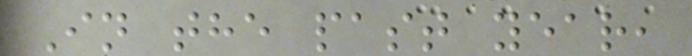In the past year,
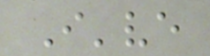I've
